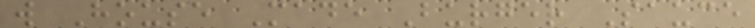w House Made Burger Sauce
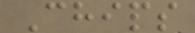Chips
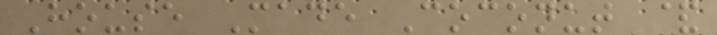House Made Coconut &
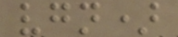vgn)
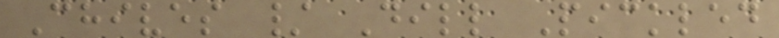Chives / Dill Pickled
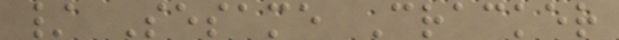/ Sesame Cracker
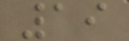19
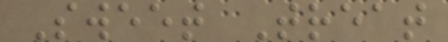Sweet Treat
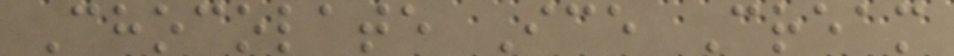Chocolate Ice Cream
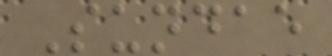Sundae
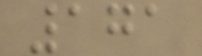171
